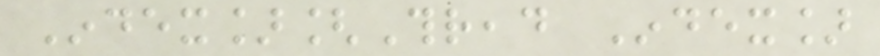Index][Thread Index]
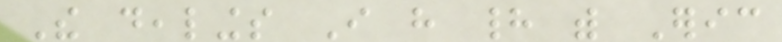The dealings I have had with Eric
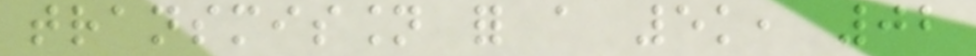transmission for a 5k, 02
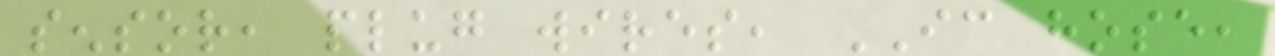sensor, plug wires, IC hose,
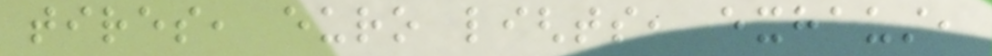tires, euro lights, exhaust,
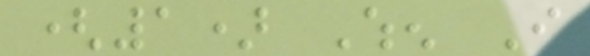(1) When I
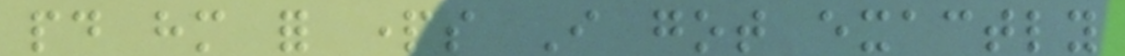paid him for parts I got exactly
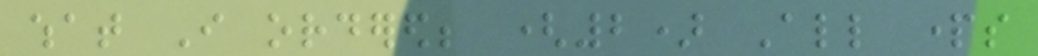what I ordered; (2) All parts
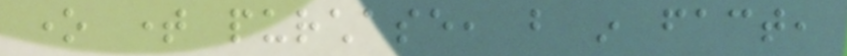one time purchase, but in fact,
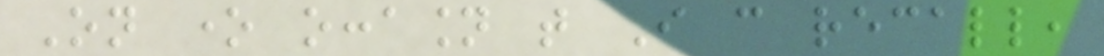On one occasion that I can recall,
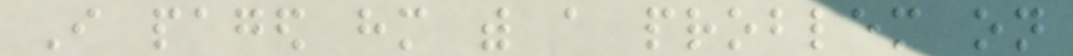I paged him with a problem on
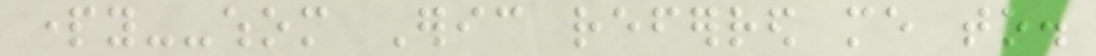party--whom Eric referred me to.
